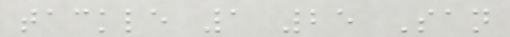tackle 1 25 San
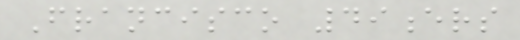Francisco 49ers
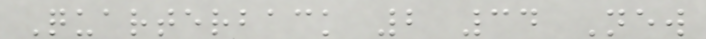Quarterback 2 34 New
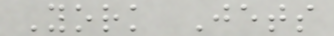York Jets
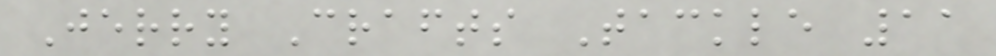Jerry Crafts Tackle 11
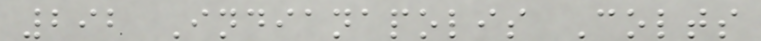292 Indianapolis Colts
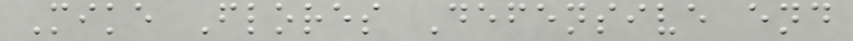Mike Flores Defensive end
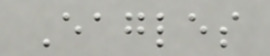Eagles
